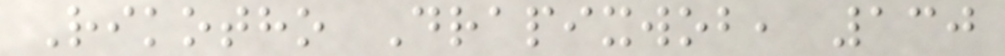Rikotho Drapixwob, 130
